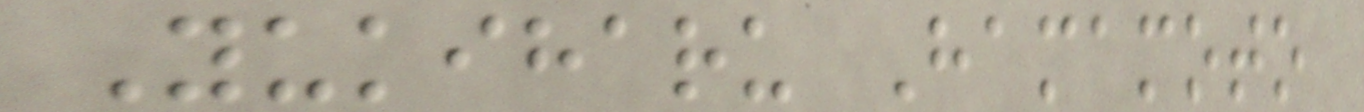Yukiharu Hamamoto
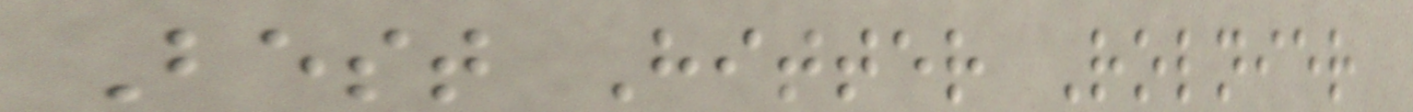Best Hitter Rolnier
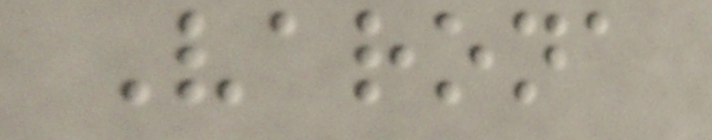Varona
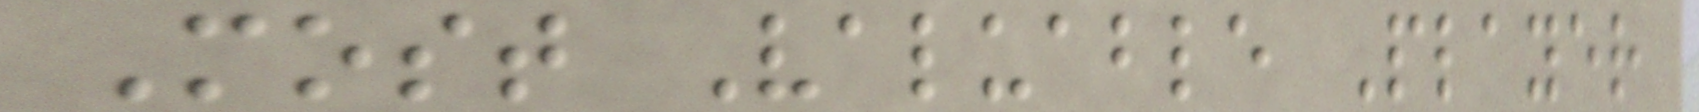Most Valuable Player
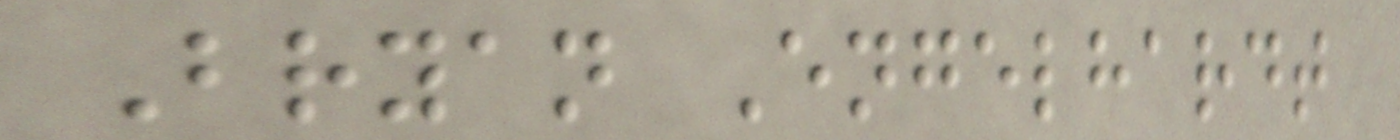Bryan Engelhardt
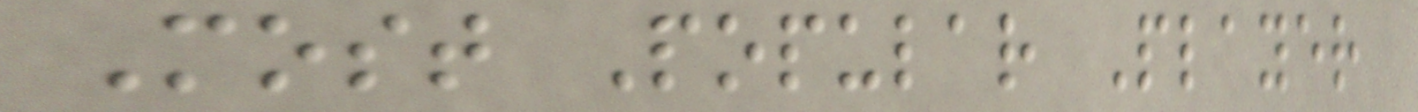Most Popular Player
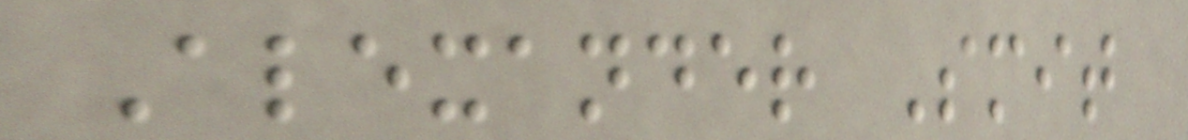Alexander Smit
